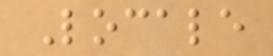Locale
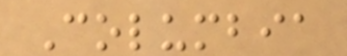Columbia
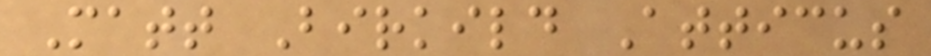Matt Birkild Atticus
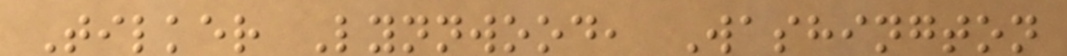Tilker Lynnwood, Washington
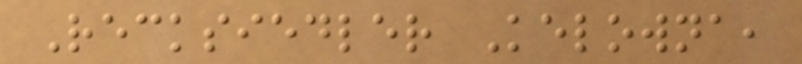Recksiedler Kelowna,
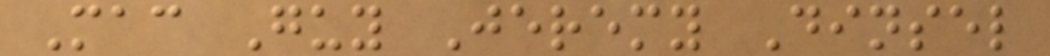Mac Guy Jeremy Dinsel
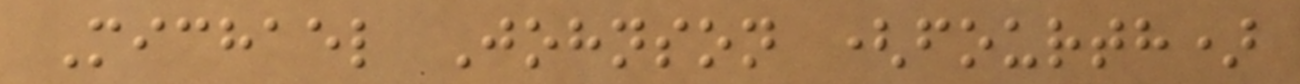Michael Johnson (fourth)
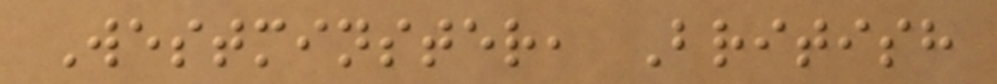Westminster, British
